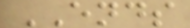ENDS
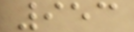953
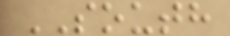SOUTH
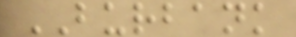BURBANK
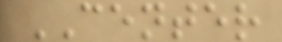CENTER
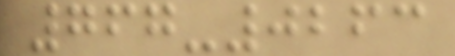767-0263
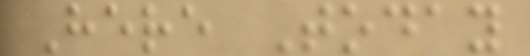Here Today
